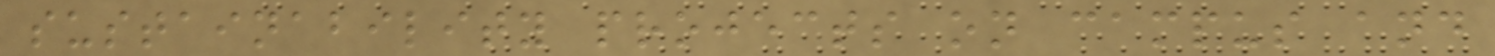sustainability projects on campus and
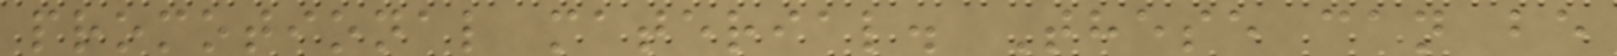promotional material. These can be
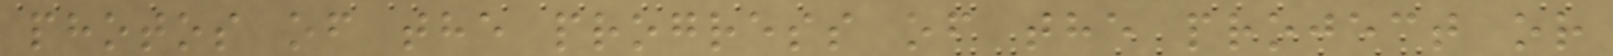photos of the progress of the project or
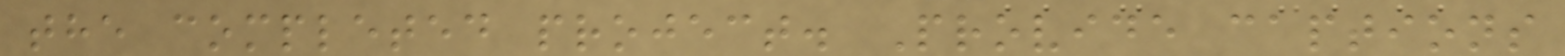the completed project. Provide captions
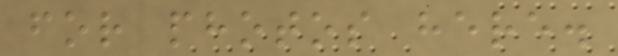for photos here.
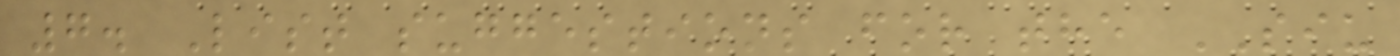7. List suggestions for the SIU
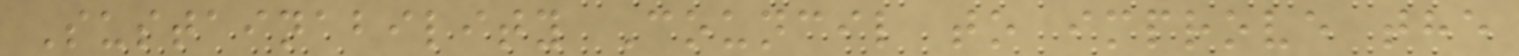Sustainability Council to improve the
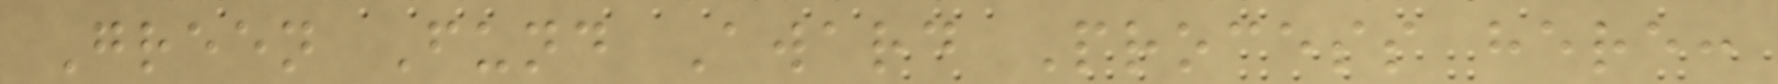Green Fund Award Process here:
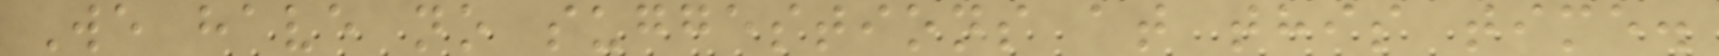We have no suggestions at this time.
